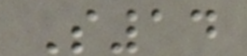S14
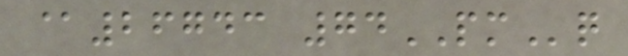@26743 74PMq
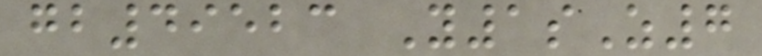gb49523 Y1sZ7
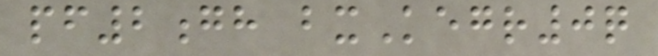pf2gh bxKegr0q
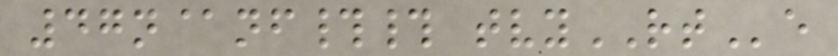47n@nf## tvyRTe
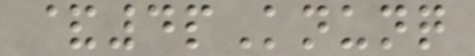&4pKnunq
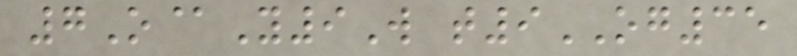7O@Y9W t9OG35
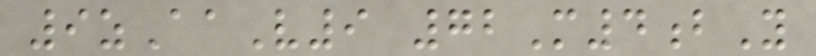9zAaV9 72M4bY
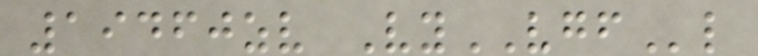19460zv VyVGFl
